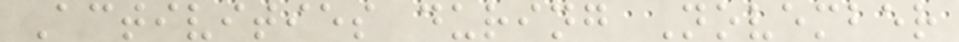Activities during November
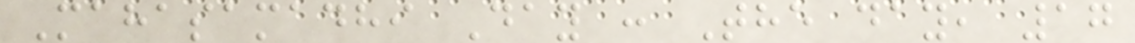Mahasamadhi Day : The day, 17
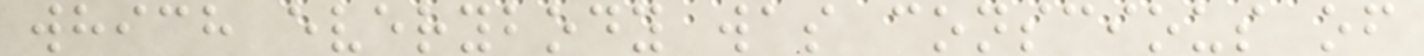which everybody was conscious of
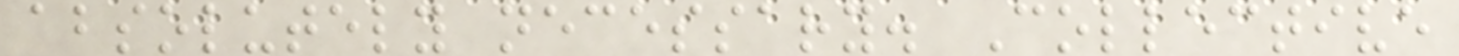absolutely necessary. Collective
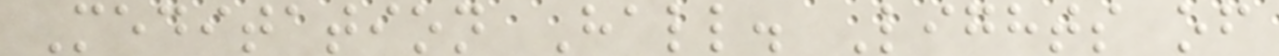Meditation Hall. Lights of
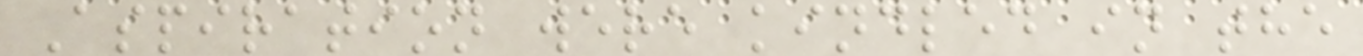Aspiration were kindled in the
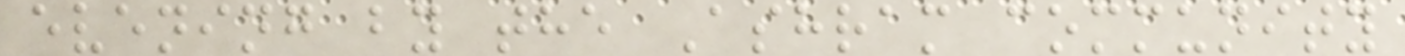evening by the Ashram community
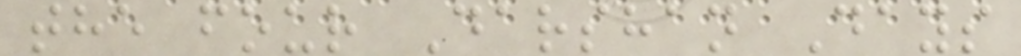the four Darshan Days
